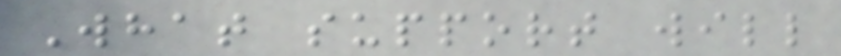What support will
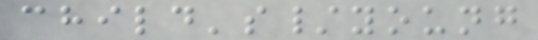child's/young
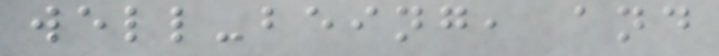well-being, and
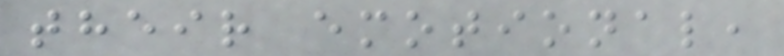their emotional,
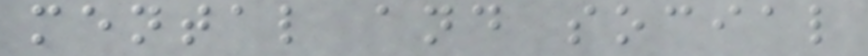mental and social
